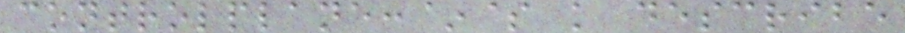controlplane:~$ k describe
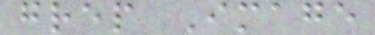grep Image
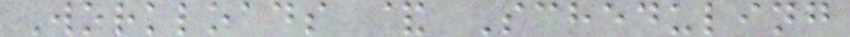Workloads & Scheduling
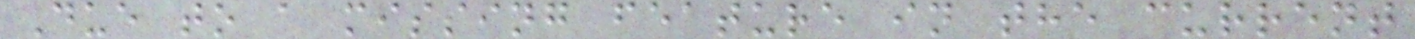Due to a missing feature in the current
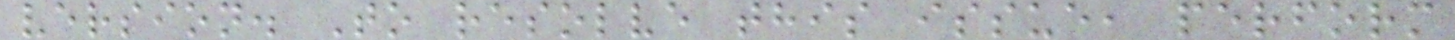version. To resolve this issue, perform
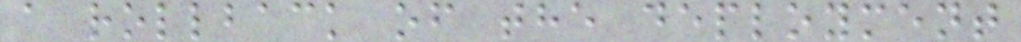a rollback of the deployment
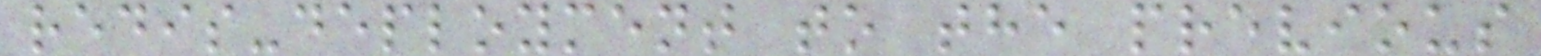redis-deployment to the previous
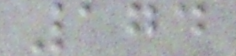174
